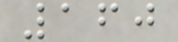160
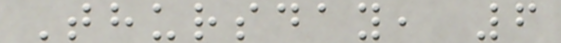Thursday, 6
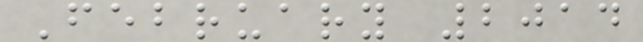February 2014
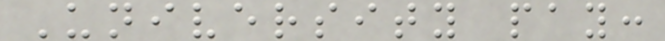University pay:
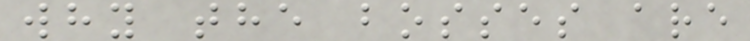why the bosses are
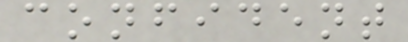confident
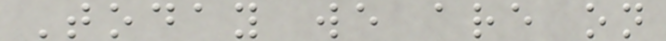Today we are on
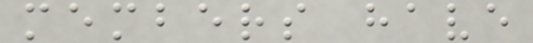members have
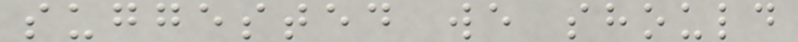suggested we should
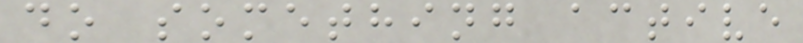do something active
